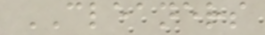CLEANERS
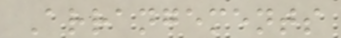Arrangements
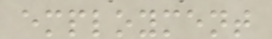employment
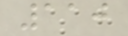110
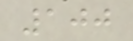100
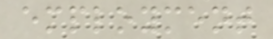employment
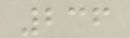236
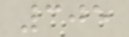305
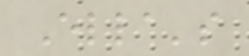Ella's
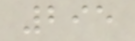295
